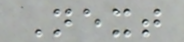Next
